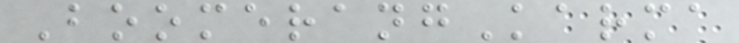BoomerangKarma
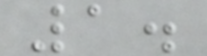1.
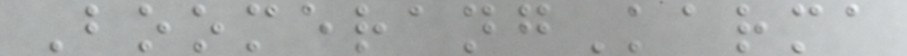BoomerangKarma
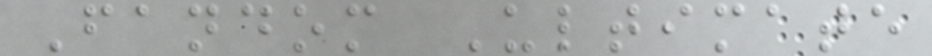Fandom Ultimate
